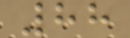88
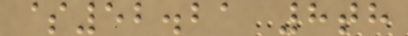$52.21 8th
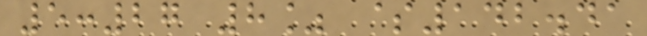5:27 8% $142.41
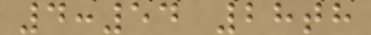4:54 28th
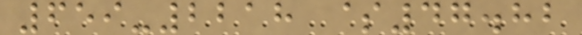659-2218 $47.82
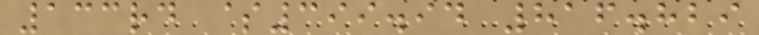133rd $399.94 816.829
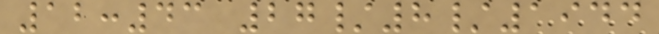12:43 27/8/1944
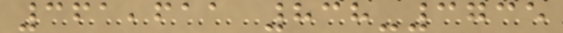361,611 838-3735
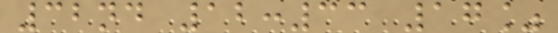32nd 12:33 17%
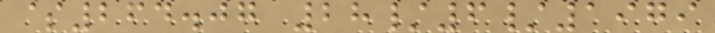$264.07 28/6/1979
